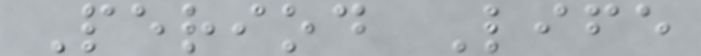Period Life
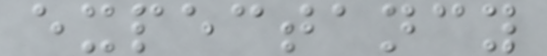expectancy
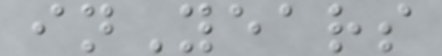inYears
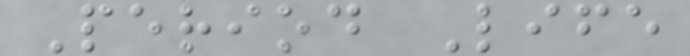Period Life
